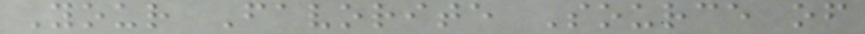Your Favorite Source of
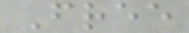Free
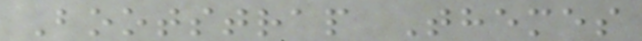Bootstrap Themes
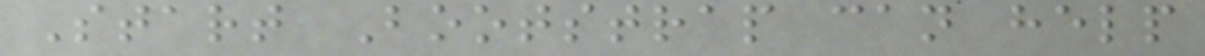Start Bootstrap can help
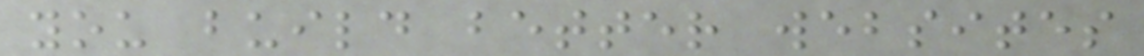you build better websites
